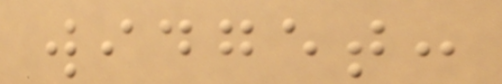widget:
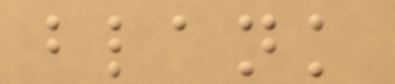blank
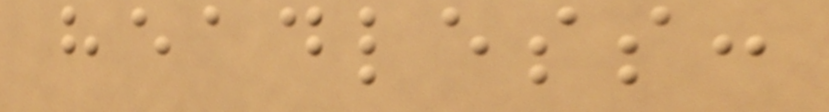headless:
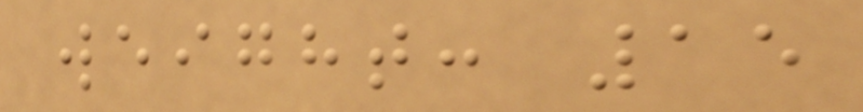weight: 15
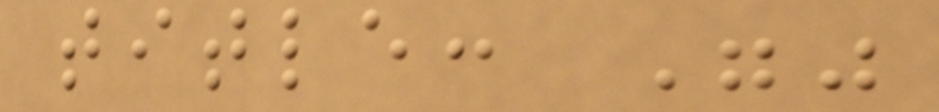title: ""
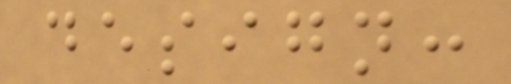design:
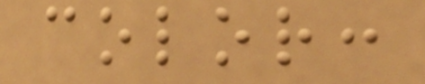color:
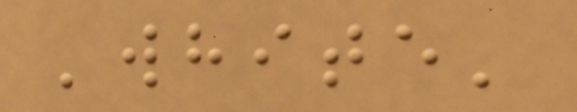'white'
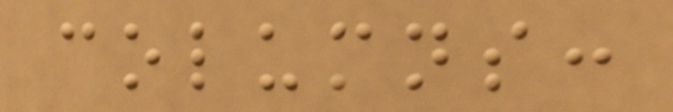columns:
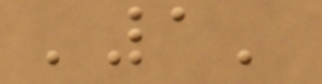'1'
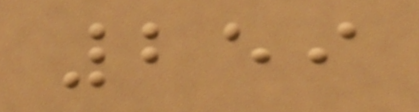259
